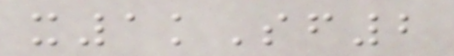x1kSf2
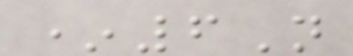*6N
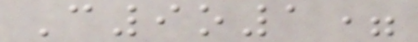C9o1=
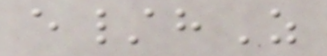e/hZ
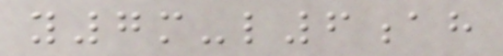y7m-l6ah
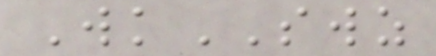WkSWZ
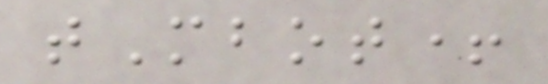tMbot+
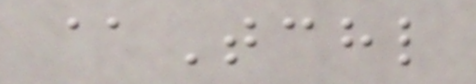@Tchl
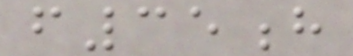f35h
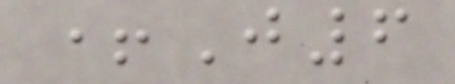+J6
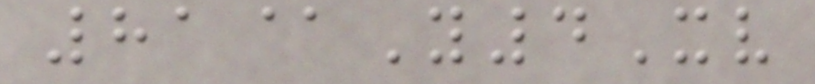81@Y4Xv
